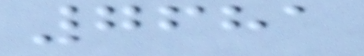7681
